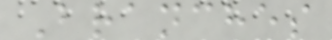Branches
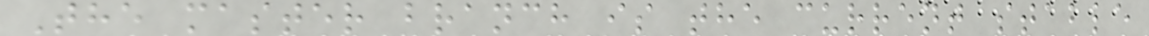The master branch is the current stable
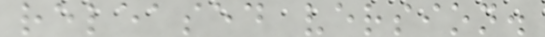released version.
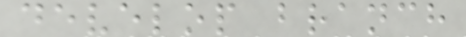develop branch
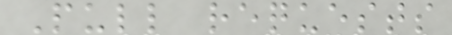Pull requests
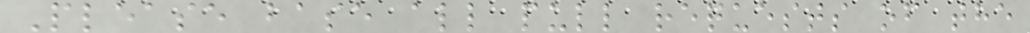Please base all pull requests of the
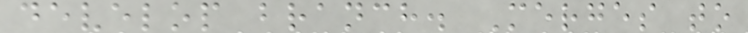develop branch. Merges to
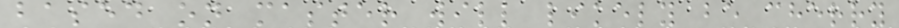based on master will likely be cherry
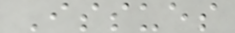Issues
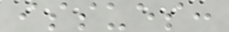issues:
